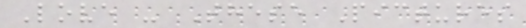Love - These Pictures
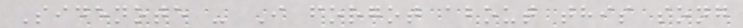Sidenote - I forgot about this song
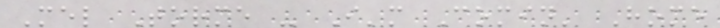Mel Torme - I'm Comin' Home
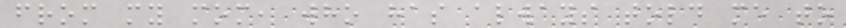from my mom, who has always told me to
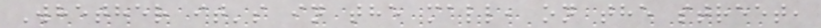Whether it's in the mall, on the street,
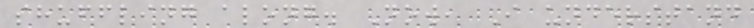shuffling along. Now, I understand
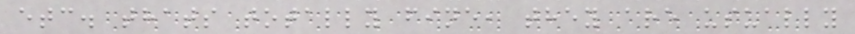etc. thats totally fine, they are usually
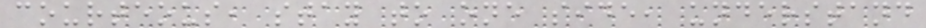courteous, stay to one side, understand
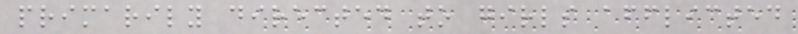primarily directed to girls afflicted
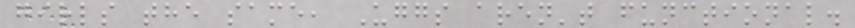girls the same, Uggs aren't functional.
